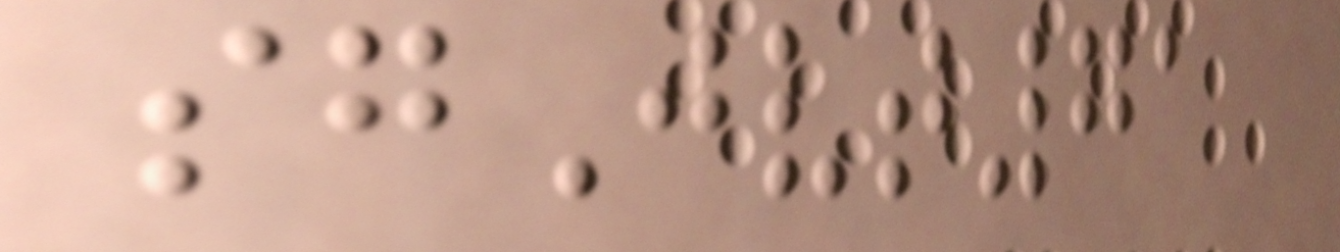sgJvt71
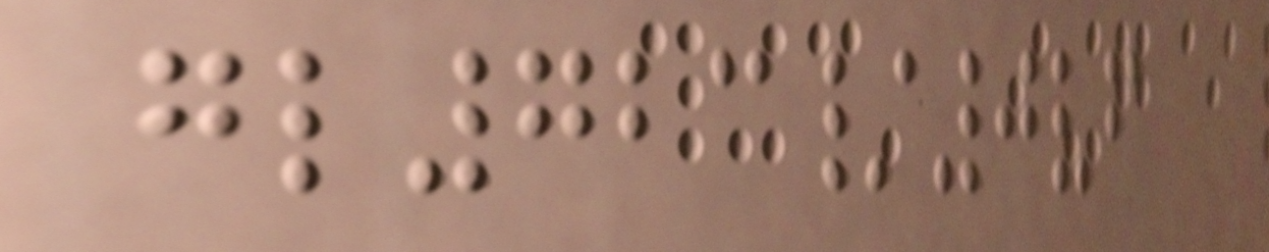gl723/0vf
